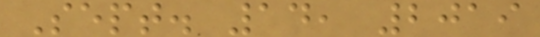Sept. 14, 2019
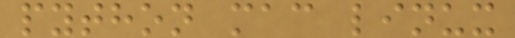python mac linux
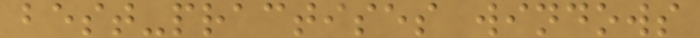best-practises windows
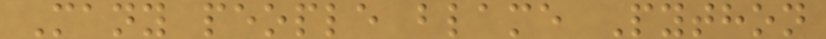Many people blame Python
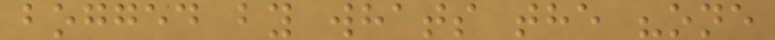bogged by whats the "one
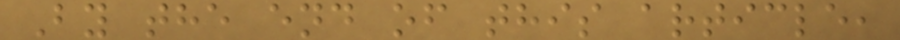By the end of this article,
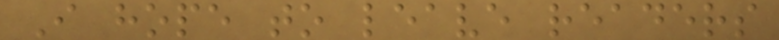I hope to leave readers
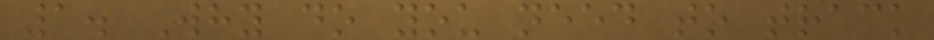1. Why do you need to track
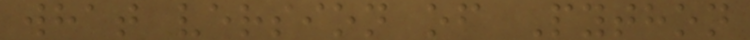what version of Python
